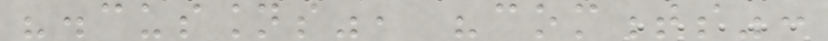"discussions", "comments":
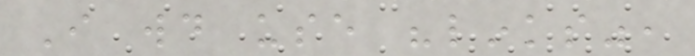I would use "links",
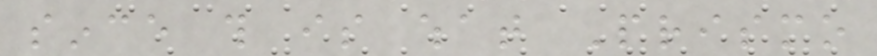since this is what Prismo
